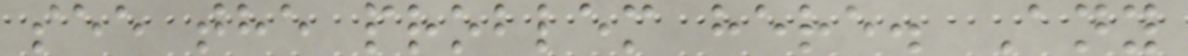see the problem here. Any
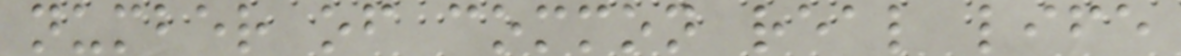number of common real life
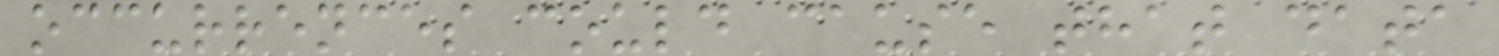occurrences could cause that data
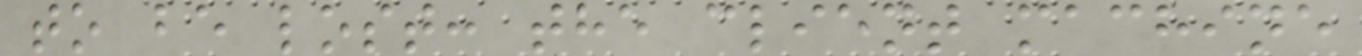to be lost: the client machine
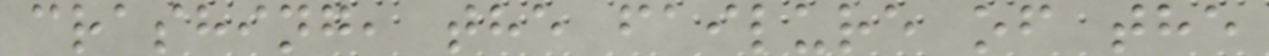crashing, the failure of the
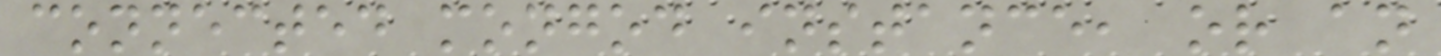connected mongod instance, or an
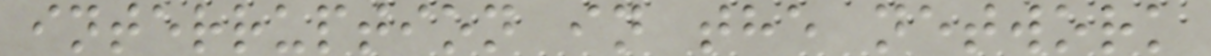interruption in the network
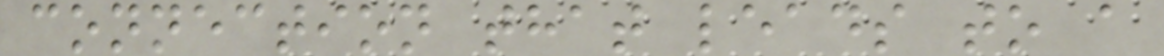connection that leads to a
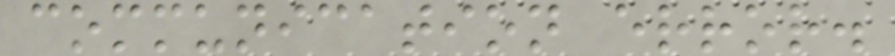communication error.
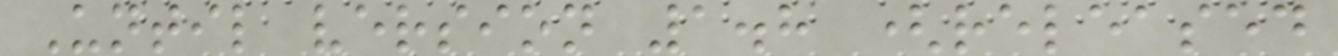Until version 1.8 (released
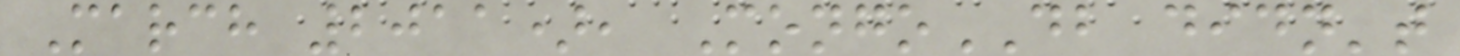March 2011), MongoDB didn't
